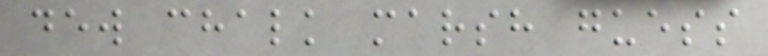dew chalk marsh guess
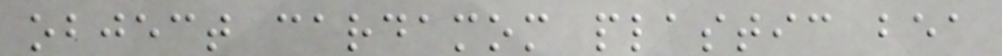object cardamom plastic bea
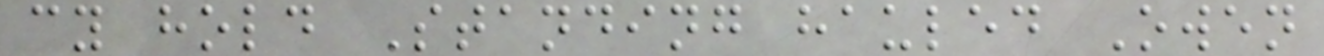cy hold Standing hauled Owen
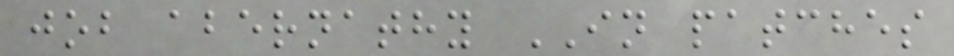job abernathy IN patches
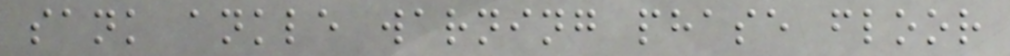sank ankle warning phase floor
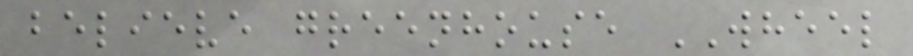believe greenhouse WHEEL
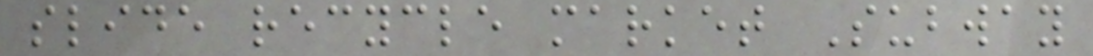slide recycle market Subway
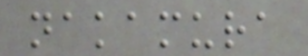nakamura
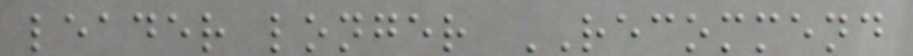leader longer RECOMMEND
